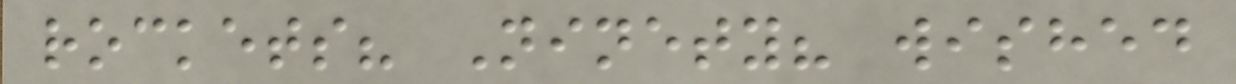rockets? Ninety? wished
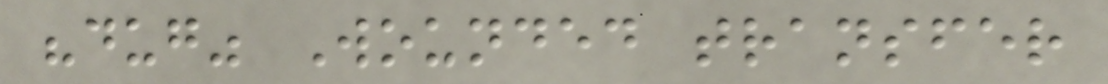"dug" Wounded transfer
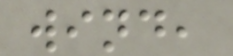wind,
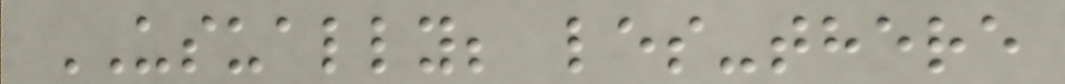USUALLY; les-there
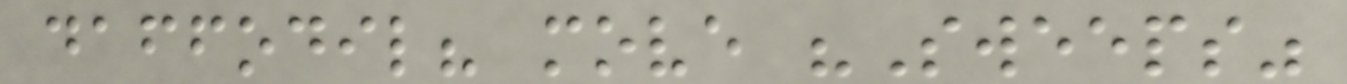daffodil? move "Sweeps"
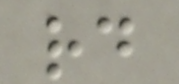rd
